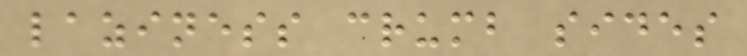laziness crumb sides
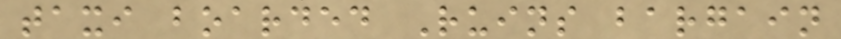taxi boarded Ruins bargain
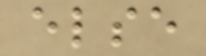else
